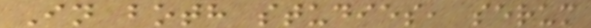In both studies, serum
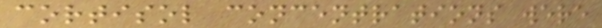cortisol concentrations were
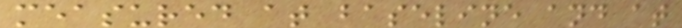measured at baseline and at
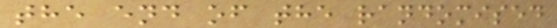the end of the randomised
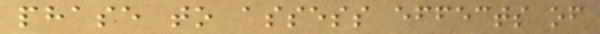phase to assess effects of
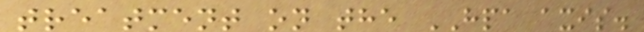treatment on the HPA axis.
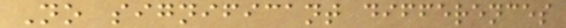No significant differences
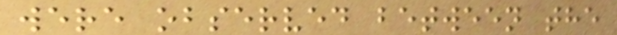were observed between the
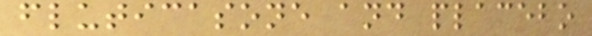fluticasone and placebo
